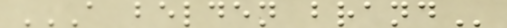A BELDEN BRAND
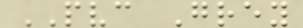PVC Grey
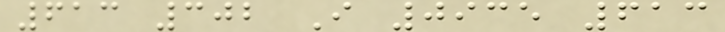613 302 I 0935 613
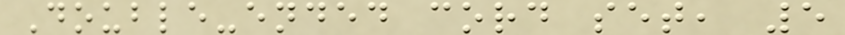Double-ended cord set, 5
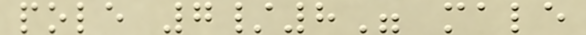pole 7/8" male
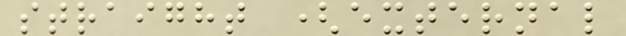straight (external
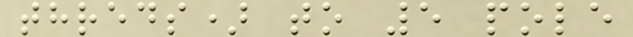threds) to 5 pole
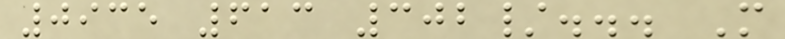0935 613 302/... M
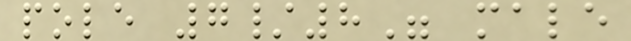pole 7/8" male
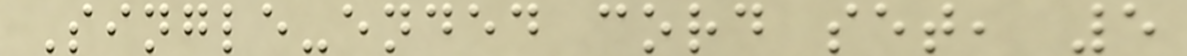Single-ended cord set, 5
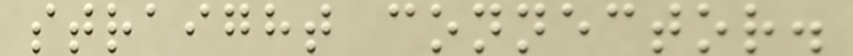straight connector.
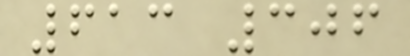613 306
